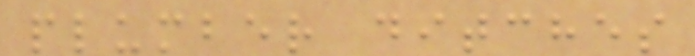plumber ditches
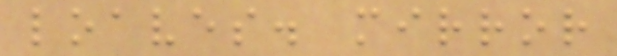loaves. mirror
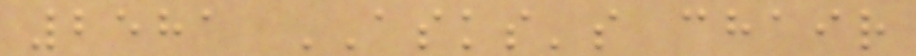2581 ASKS's chair
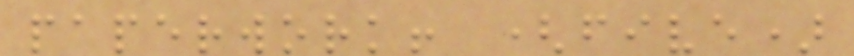paperwork! (five)
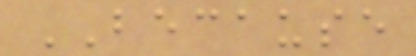BECAUSE
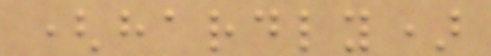(hardly)
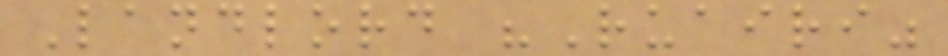Landlord "Ruairi"
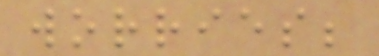worries;
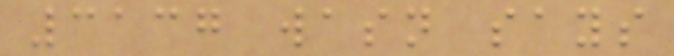3137 wasn says
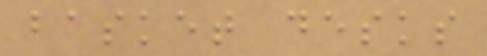basket desks
